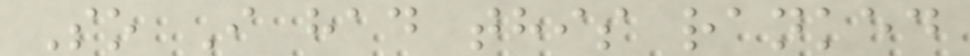So I had this ranked
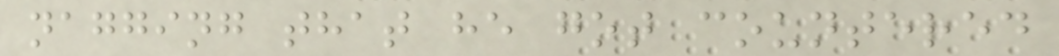nagging that he got countered
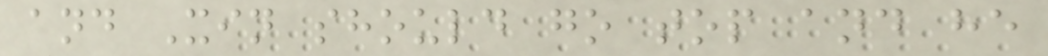and Xin should go top and he
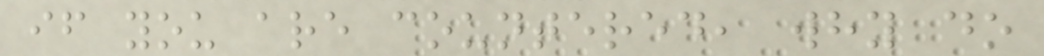if you are countered, why do
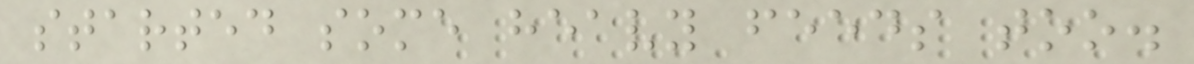started some heavy feeds too.
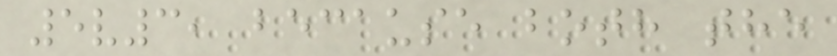5v3, because both the
